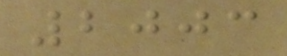2003
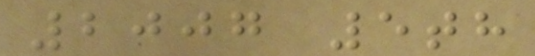2007 5th
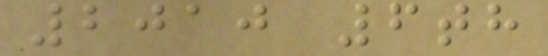2010 6th
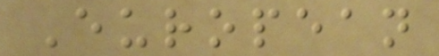European
